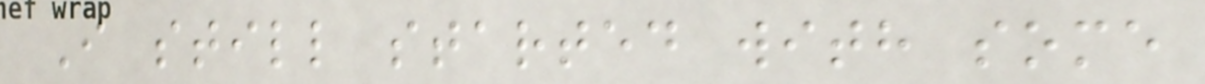I still started with some
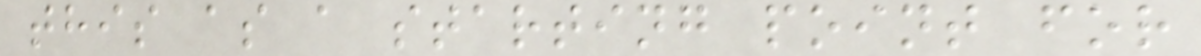this as a starting point for
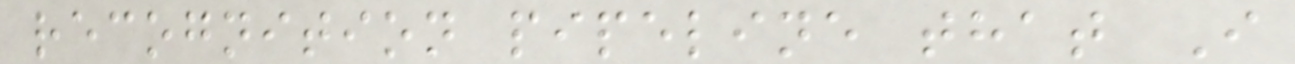recognition pipeline that I
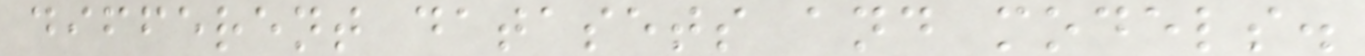different datasets and models.
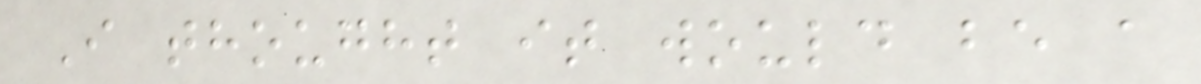I thought it would be a
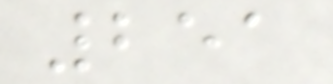251
